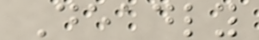Deadly
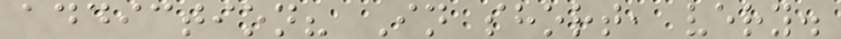addiction? In short, very.
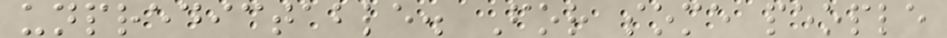unpredictable. For some people
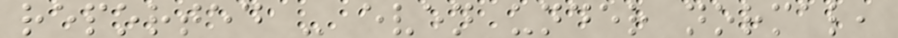reported - even under normal,
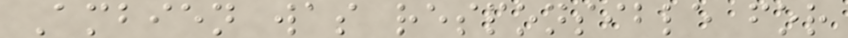Ambien was responsible for
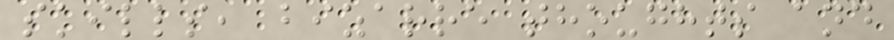skills, bizarre thoughts and
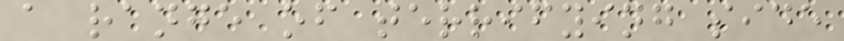a range of terrifying side
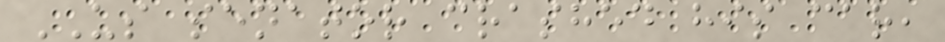US senator crashed his car,
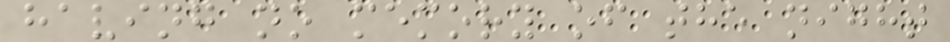having no memory of the night
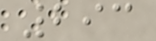293
